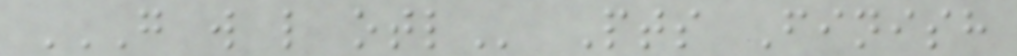G W L OTL Pts Finish
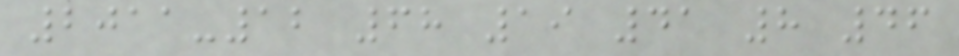2011-12 68 19 41 8 46
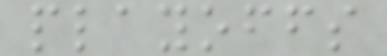playoffs
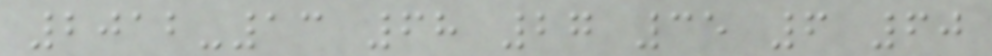2012-13 68 27 35 6 60
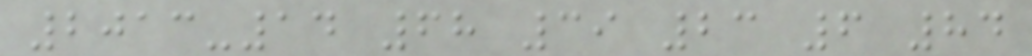2013-14 68 39 23 6 84
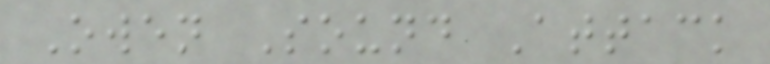Owen Sound Attack
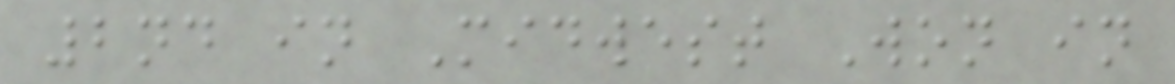2nd in Midwest Won in
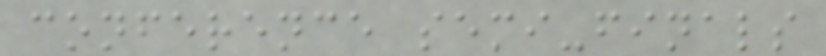conference semi-finals
